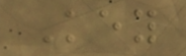Key
